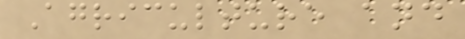Agriculture and
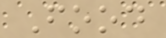Food
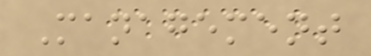Management
